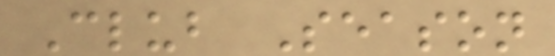Club Season
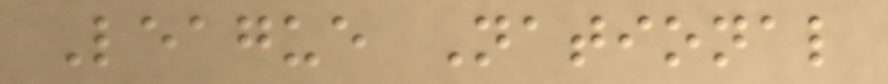League National
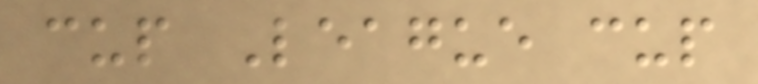cup League cup
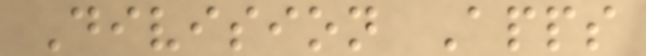Division Apps
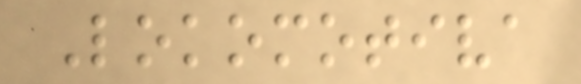Lokomotiva
